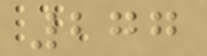277
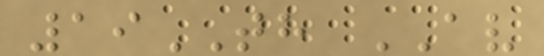19TH AV
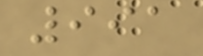991
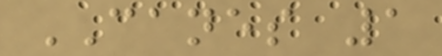CANES 1
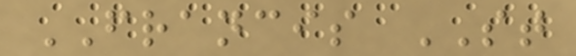FRANCIS ST
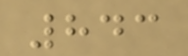843
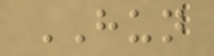HUN
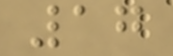17
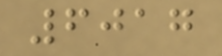6017
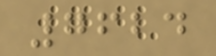7624
